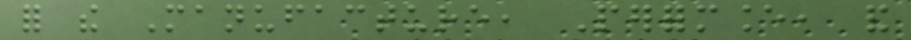for the Manufacture, Performance, and
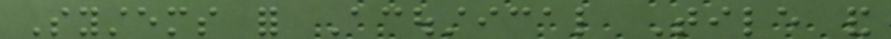Systems for Acoustical Tile and
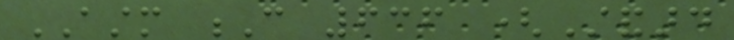ASTM C 636 (Standard
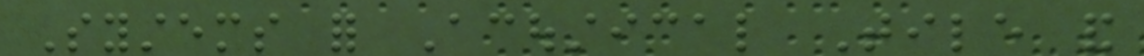Systems for Acoustical Tile and
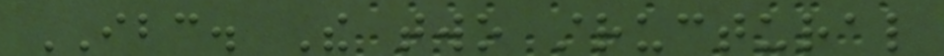IBC. The two structural
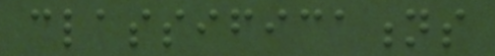classifications
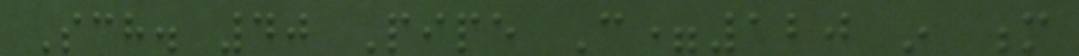Sch. 40 Pipe C=120 in m
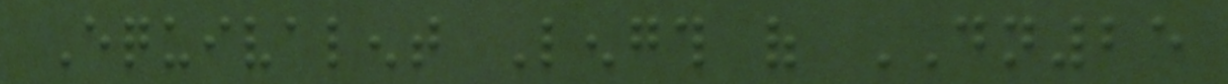Equivalent Length of DN25
